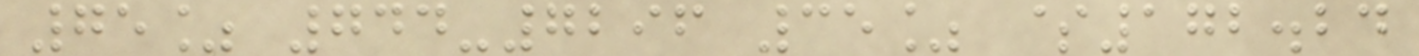75% 744-7296 35% $172.24
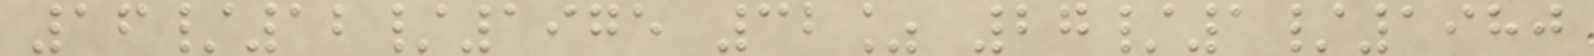16/12/1975 32% 27/1/1980
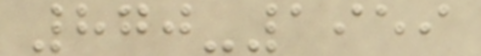870-1959
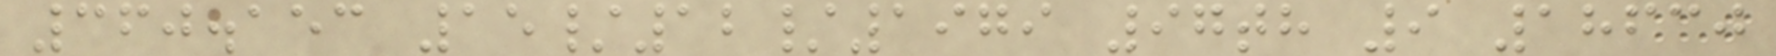360.153 15/12/1979 97th 9 18630
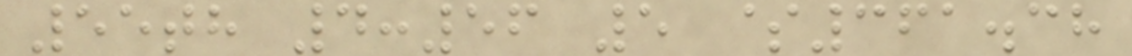55th 4:56 5 $361.38
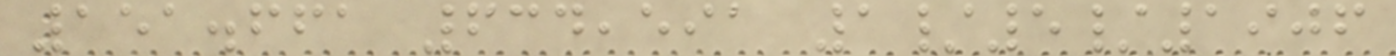151.661 634,591 1/5/1906
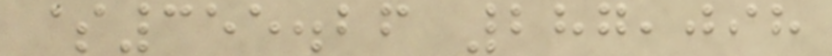$355.26 287,098
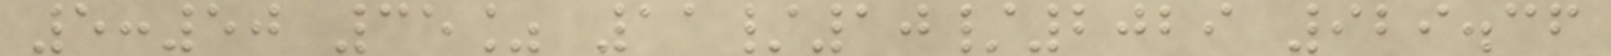5:50 35% 11/10/2029 929.36
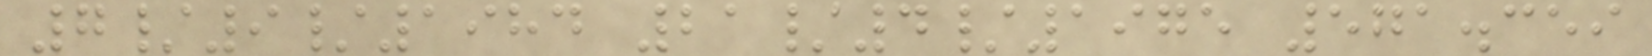7/9/1984 21/4/1975 571.359
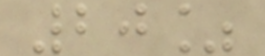20%
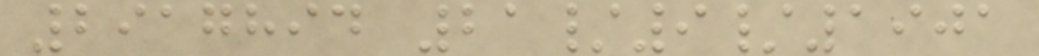2917894 21/9/1901
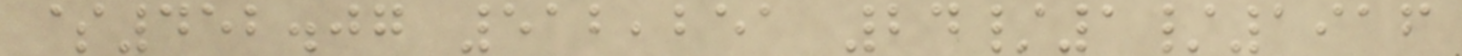$452.07 512,251 24/1/1916
